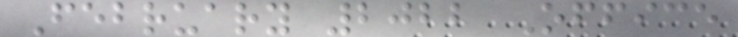February 2022 Office
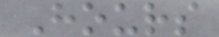Hours
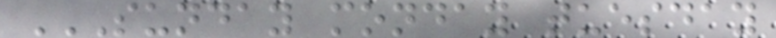SUNDAY MONDAY TUESDAY
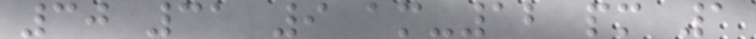30 31 9 am-12 pm 1
